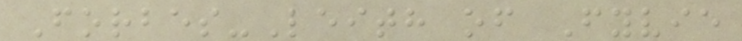Forbes-Leith of Fyvie
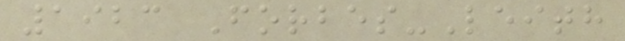1923 Forbes-Leith
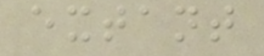extant
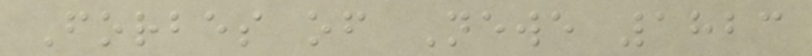Forbes of Newe 1823
